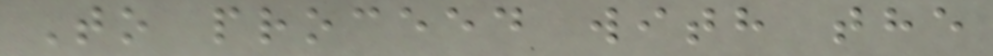To proceed with the
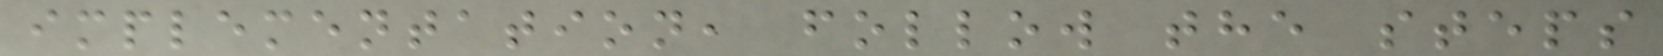implementation, follow the steps
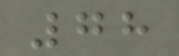78
